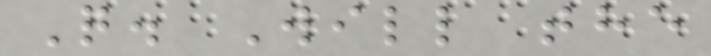Q. Will the
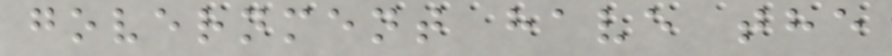government have the
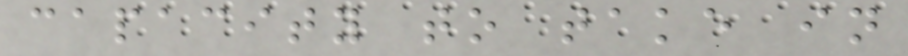capacity to take in
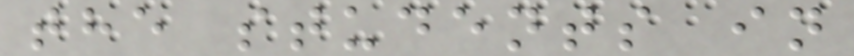the students in
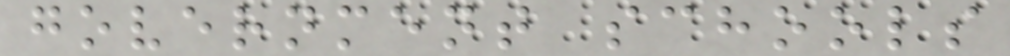government schools
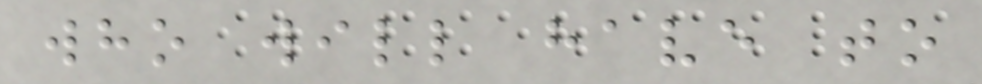who will have to
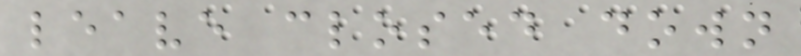leave closed down
